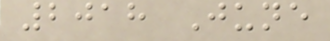2018 June
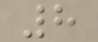8
